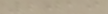2019
